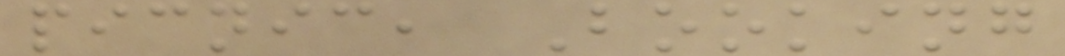picnic, Booking
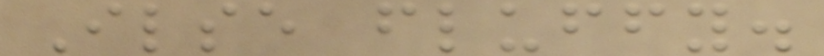Ilse fluffy.
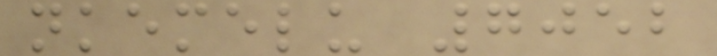nkemelu 7052
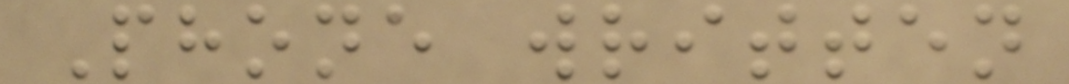Phone written
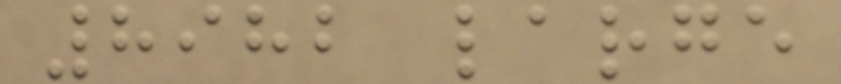8982 large
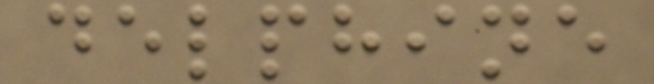delphine
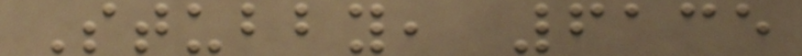Stubby, 6135
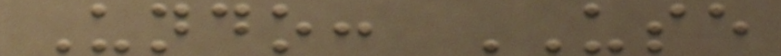Undo: USE
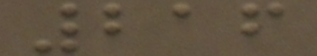216
